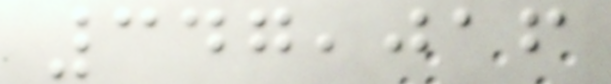347,016
